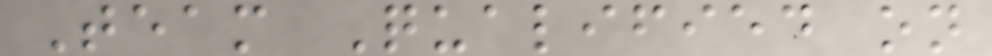Team Qualified on
